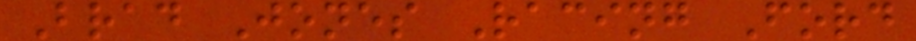Brad Jones Racing Ford
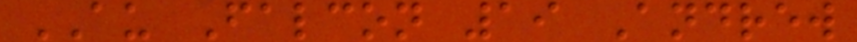AU Falcon 19 Andrew
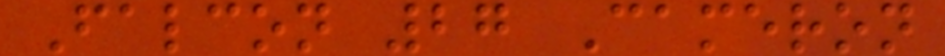Falcon 27 Cameron
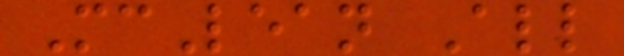McLean All
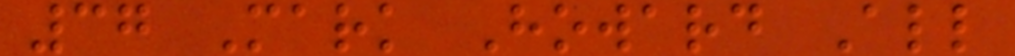37 Mark Howard All
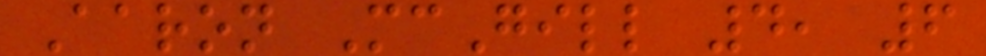Aaron McGill 4, 6
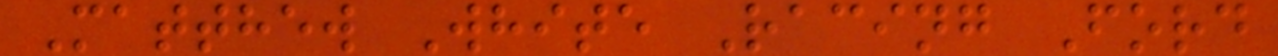Matthew White Racing Ford
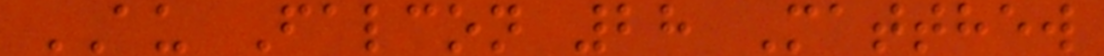AU Falcon 28 Matthew
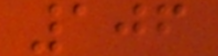106
